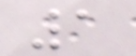1
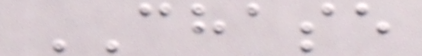CHASE
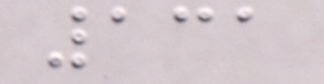131
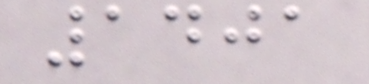1401
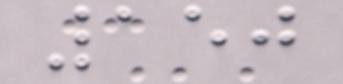150
